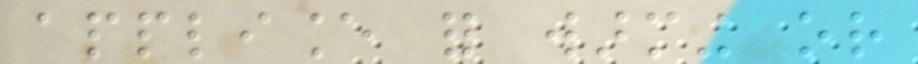appliance for warming or
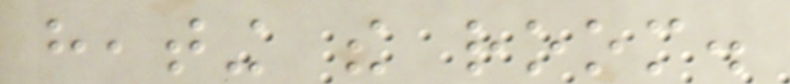heating the room.
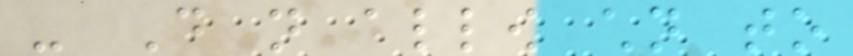- Do not allow children to
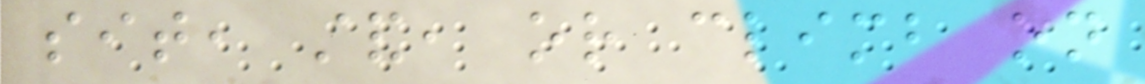sit, stand, or climb on
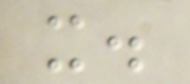it.
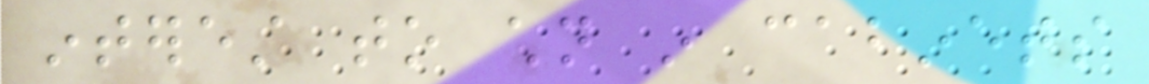interest to children in cabinets
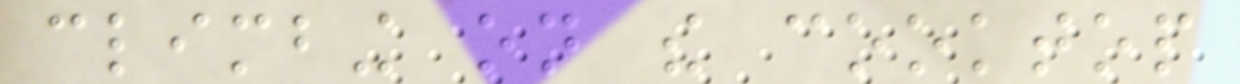climbing on the cooktop
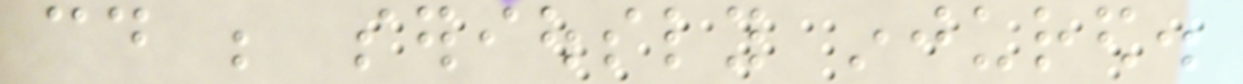could be seriously injured.
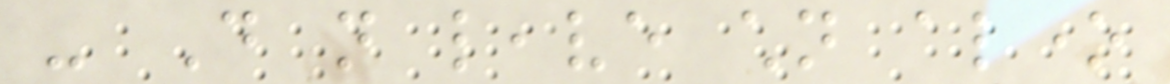- Do not leave children alone
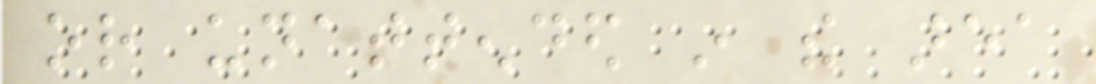or unattended in the area
